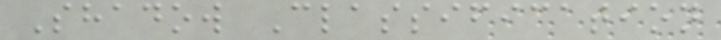Shadow Classification
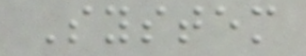System
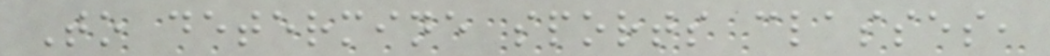To determine sports classes,
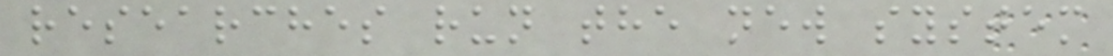researches run the new system
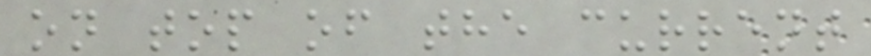on top of the current
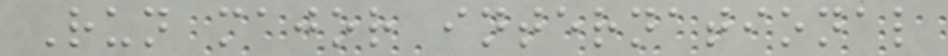Run major international
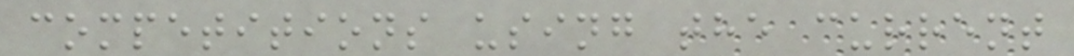competitions using the current
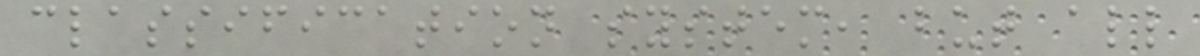classification system, but all
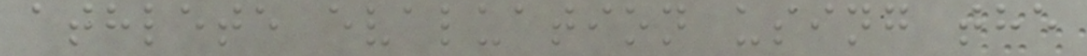athlete evaluation using the
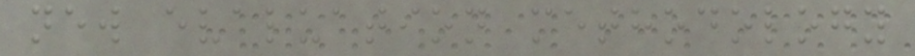new evaluation methodology
